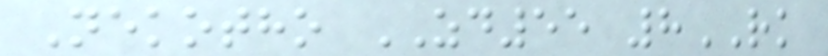Nekotho ZD55 8RK
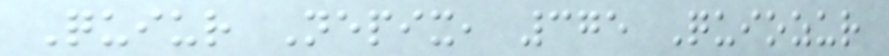Quiur Nepix, 375 Quiozur
